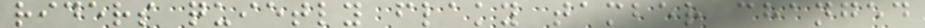riders quietly flaky tamber changed
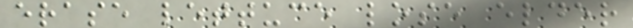erase lettuce lose elder
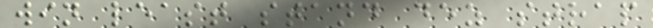win least stand dez strap
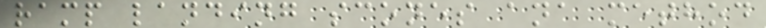ramp landing scones ana method
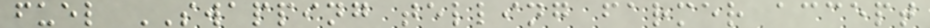fuel SWAPPING telling farmer accept
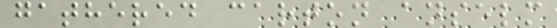gathered carton anselm
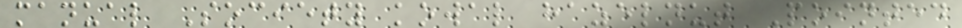manual Society kowal hazelnut Pointed
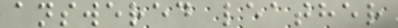answered leather
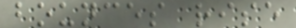bounces rise
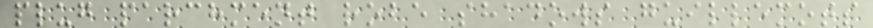plug parchment robe shadows guillemots
